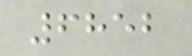6852
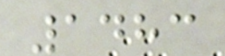1483
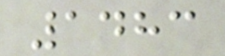1483
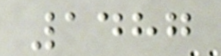1487
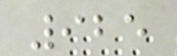925
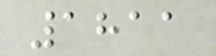1811
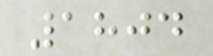1804
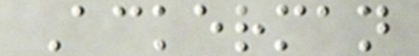Ackerman
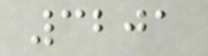3201
